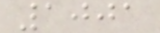1001
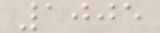1005
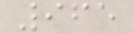965
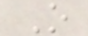O
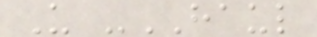U -HAUL
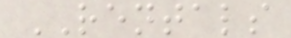RENTALS
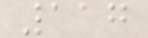117
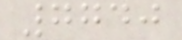7740
